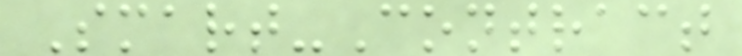Smart-Contract
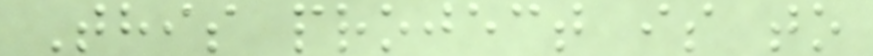This project is to
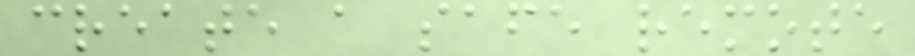create a safe remote
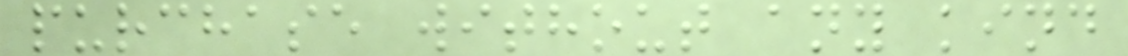purchase without any kind
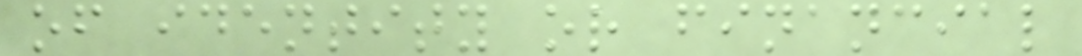of identity or financial
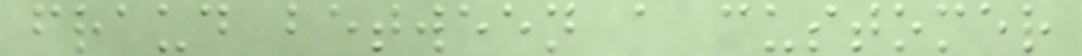fraud between a customer
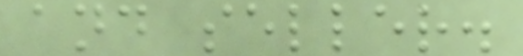and seller.
